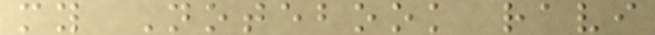my Notebook ravi
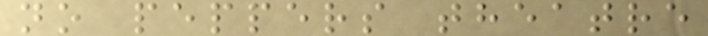no peppers theatre
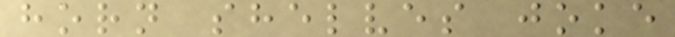horn shelves joke
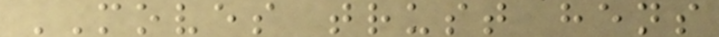MOVES trust hens
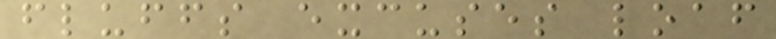fluffs excuses loaf
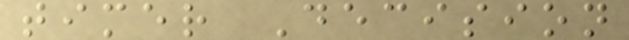timer Decision
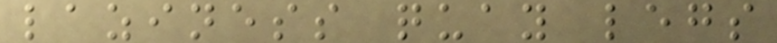laziness quay legs
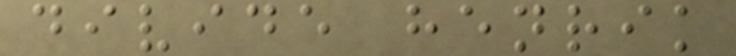divide henrik
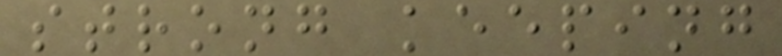strong keeping
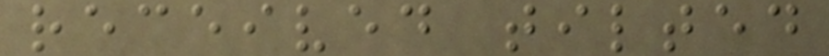received tilted
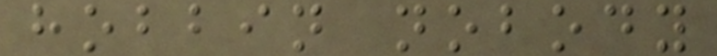hobbin nobody
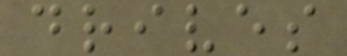drives
